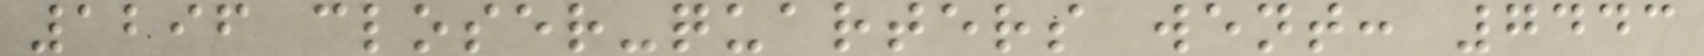1296 closer-quarters went: 7443
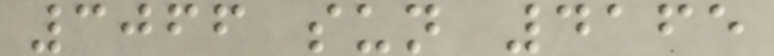3066 sun 4165
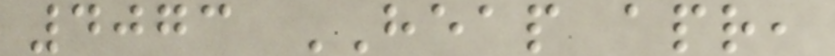4073 HEAP apr,
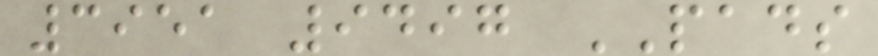3951 9497 PADS
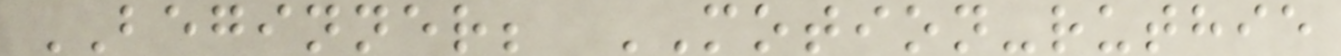BEGINNER; MOTION-ruthie
